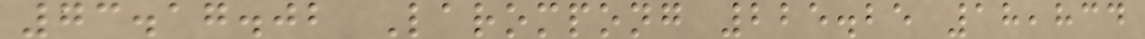73.17.02 Larompong 225.25 18,834
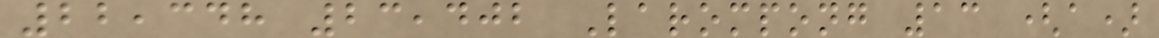22,348 23,402 Larompong 13 (a)
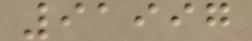91997
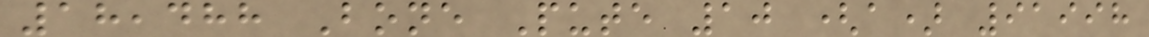18,488 Bone Pute 10 (a) 91998
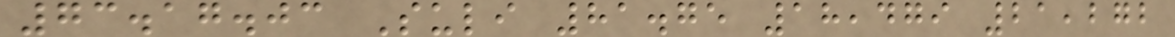73.17.03 Suli 81.75 18,479 21,272
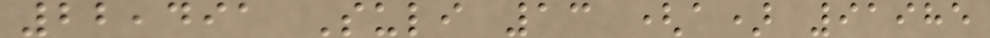22,491 Suli 13 (a) 91985
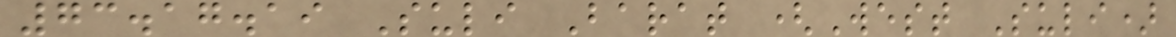73.17.19 Suli Barat (West Suli)
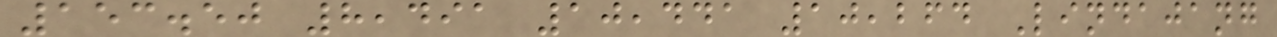153.50 8,491 10,441 10,264 Lindajang
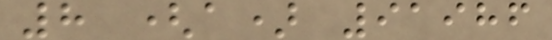8 (a) 91986
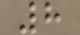8
